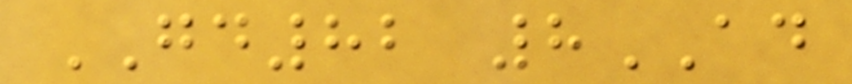GD82 8AD
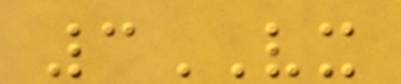3VX
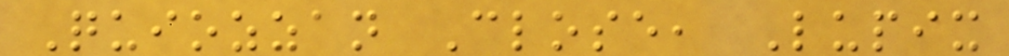Quiozzan Close, Lupix
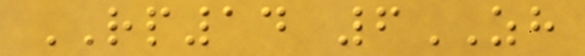RP14 6ZH
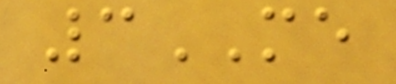3ME
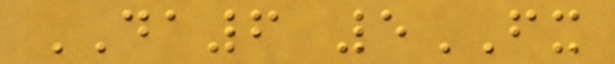DA6 5FX
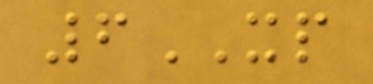6XP
